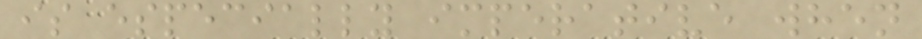is especially imperative when
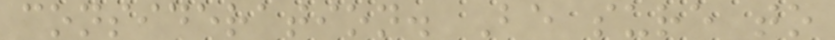consideration. Be sure to
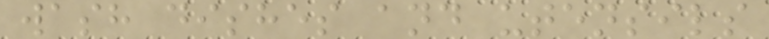wash dishes and utensils
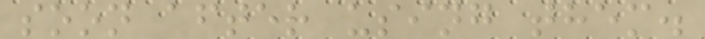soon after using them.
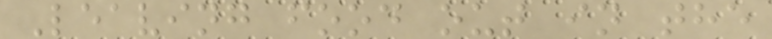Leaving food out in the
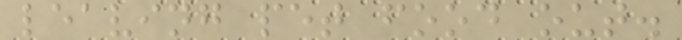leaving pet food out.
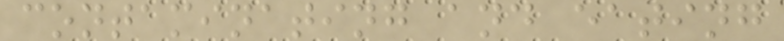contaminating and eating
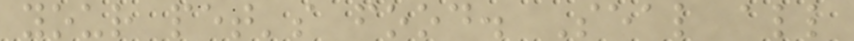your pet's food. Seal all
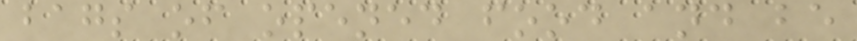bags of opened food and be
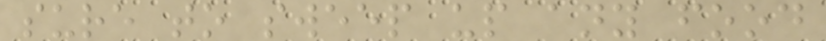sure to sweep up any food
